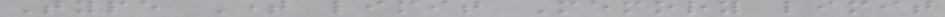Type Time limit Memory limit
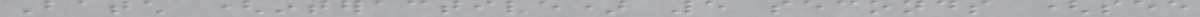Batch (interactive) 5 seconds (see
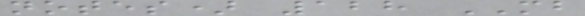notes) 128 MB
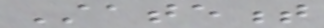Statement
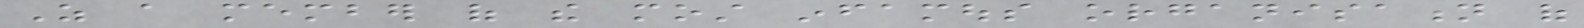As a member of the most infamous organisation of
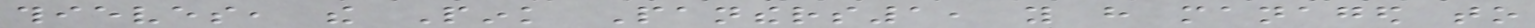thieves, the Pink Panthers1, you have managed to
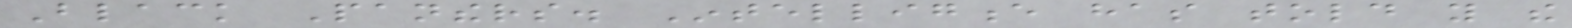Black Panthers. Intelligence has told you the
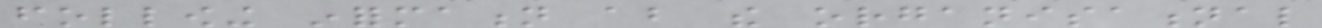following information about the organisational
